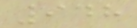948
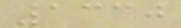1330
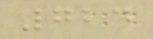724
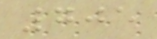705
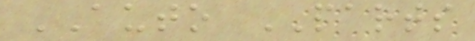AUTO PARTS
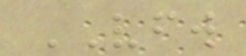VFW
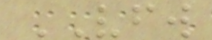VFW
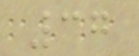37
